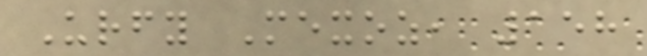Urfy Mexoz, 158
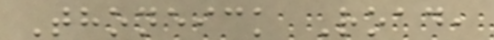Thoneick Road,
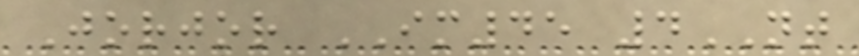Jorjor IM45 4NT
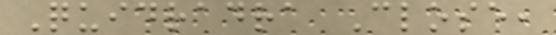Quidradra Close,
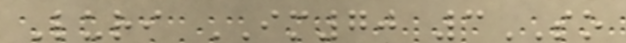Luri IM70 3SO
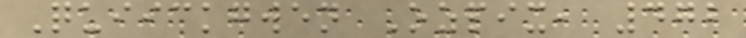Quiickgwen Ozpix, 472
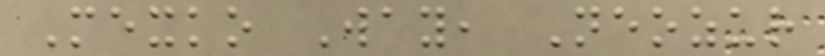Mexko Way, Neozur
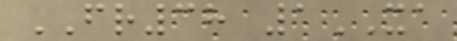FR38 1XA
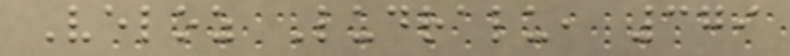Veloz Ludralu, 379
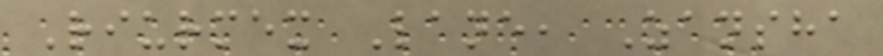Riurmex Lane, Zansha
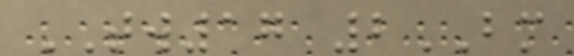TW17 2BM
